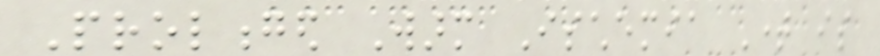Prolonged Warm Ischemia Time is
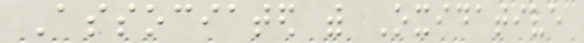Associated with Oxidative
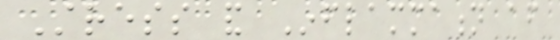Stress and Inflammation after
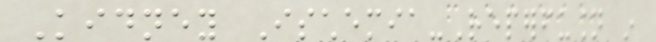Kidney Ischemia-Reperfusion in
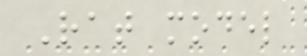Rat model
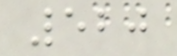520
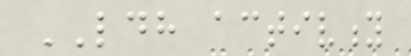LDH activity
